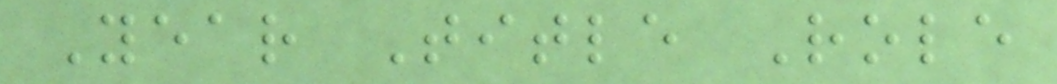Year Title Role
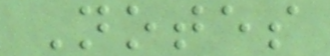Notes
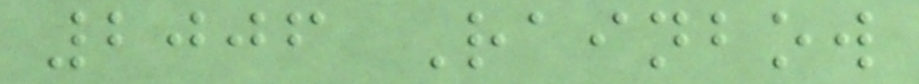2006 Rainbow
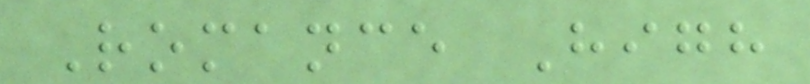Romance High
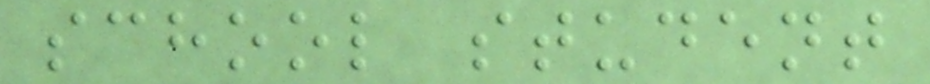school student
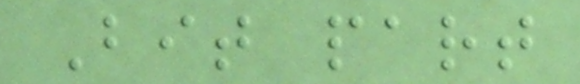Bit part
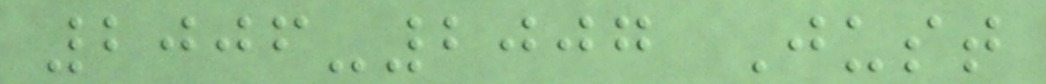2006-2007 Just
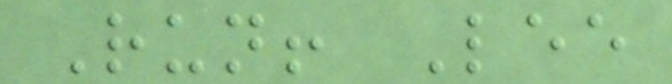Run! Lee
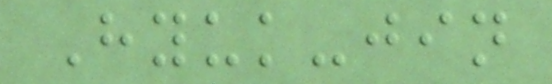Hyuk-jin
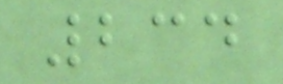234
